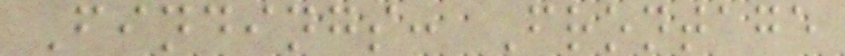Findings: Frontage
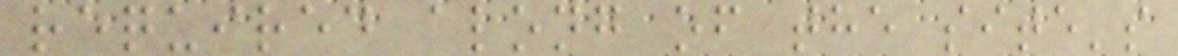required along of the site's
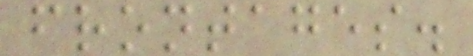frontages.
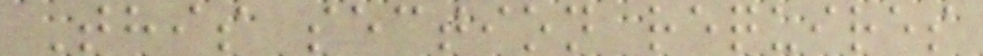This section requires
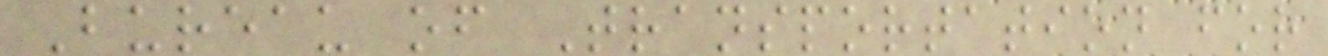Bureau of Transportation for
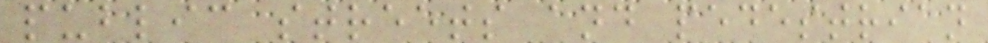public streets and pedestrian
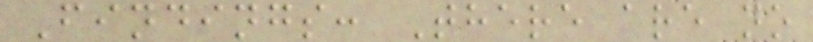Findings: There are no
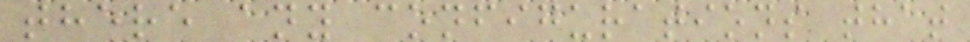there any configurations that
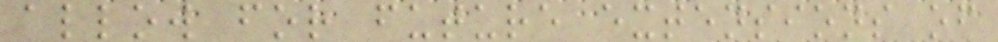allow for future extensions of
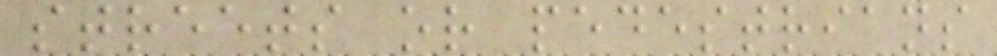streets or pedestrians
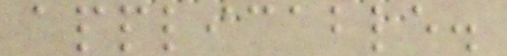applicable.
